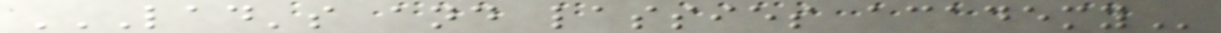LAD'S AND LASSIES ACADEMY
